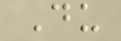Du
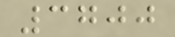3700
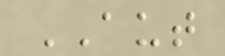AUT
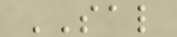SAL
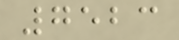7523
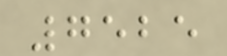7525
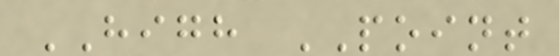HIGH POINT
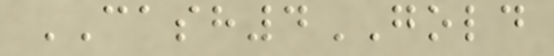CASH4GOLD
